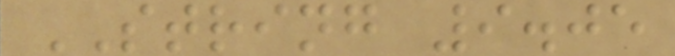STRING 9.05
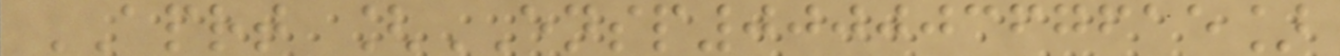APRT [ENSP00000367615]
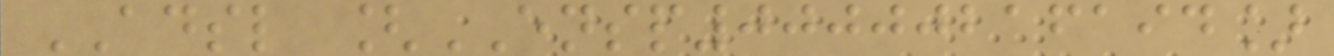ADSL [ENSP00000216194]
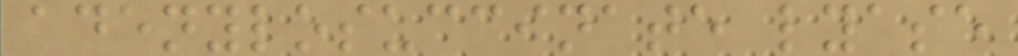adenylosuccinate lyase
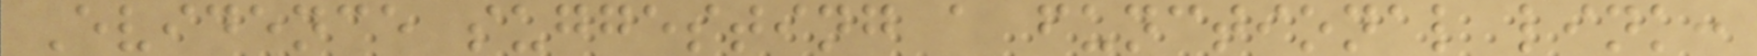Evidence suggesting a functional link:
